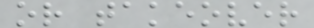or takeover
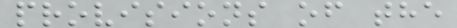provisions of the
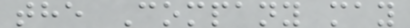the Company may
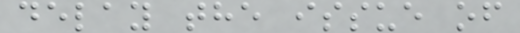delay the issue of
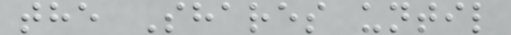the Shares until
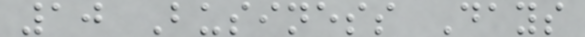10 Business Days
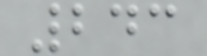243
